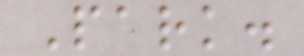Park.
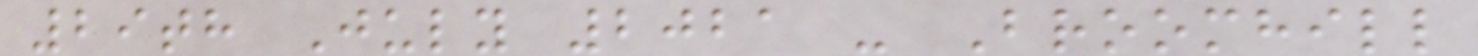29th July 2021 - Broomhill
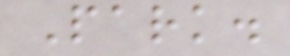Park.
